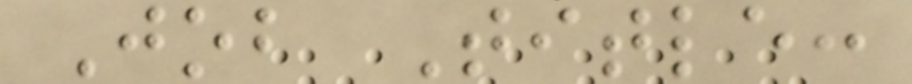Job Title:
